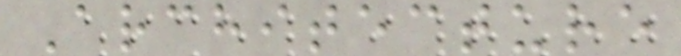Architecture
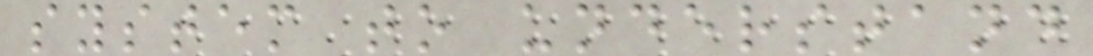system to understand
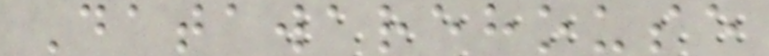Datawarehouse
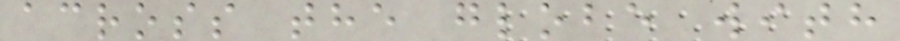across the globe with
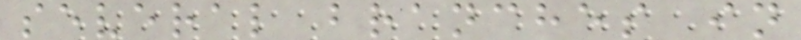several branches in
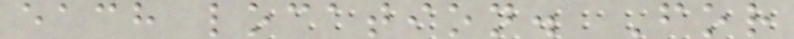each location. For
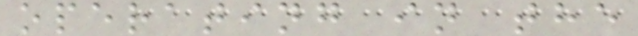operating in the
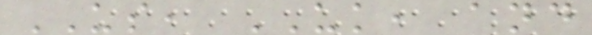US, UK, and
